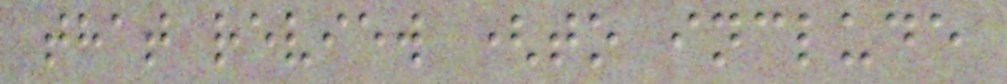that review (to include
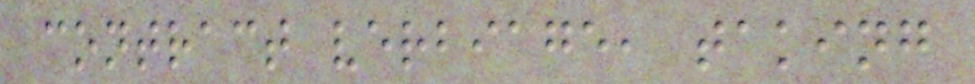contract verbiage, taking
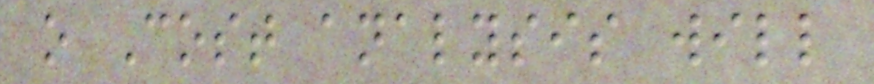o Cost analysis will
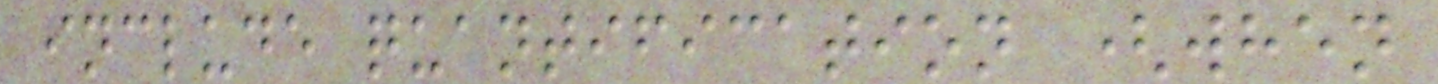include quantification (when
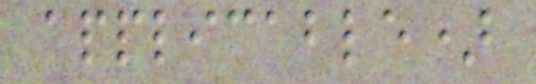applicable)
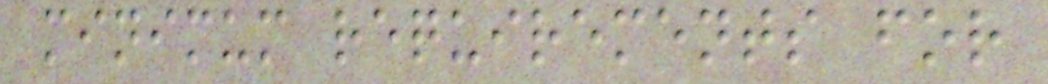minimum requirements for
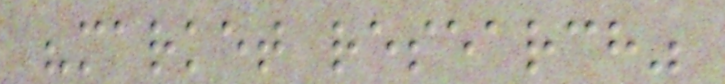"market research"
